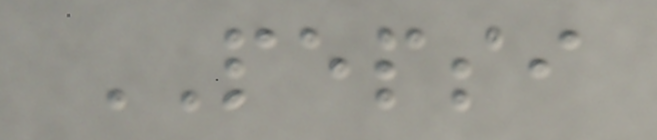PEPSI
